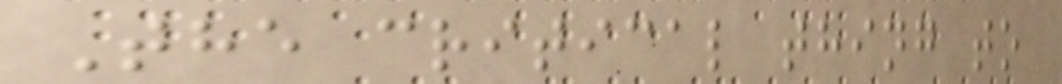The critical thing to
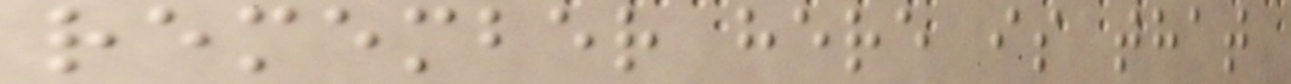remember here is that
